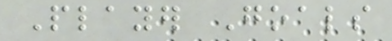Player Goals
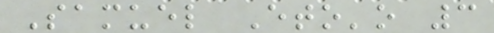Samuel Eto'o 3
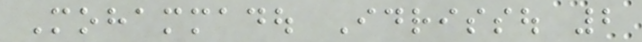Mohammadou Idrissou 2
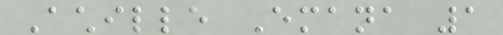Achille Emana 1
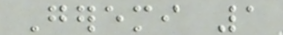Geremi 1
